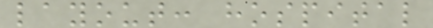layout: hospital
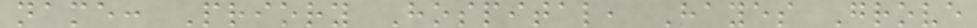name: Priory Hospital, Hayes Grove
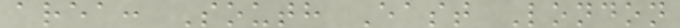area: South East London
